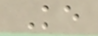Ke
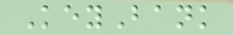KeyBank
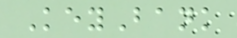KeyBank
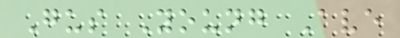Gus Young Ave
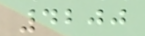4200
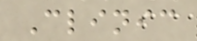Clinic
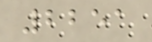2251
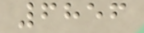6856
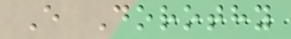E Dorothy
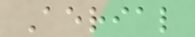Aerial
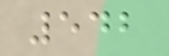542
